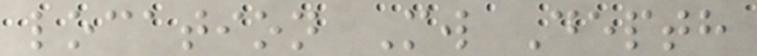location Mw Depth
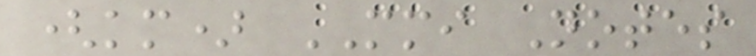(km) MMI Notes
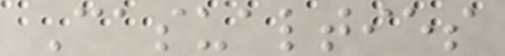Casualties
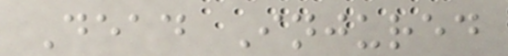Dead Injured
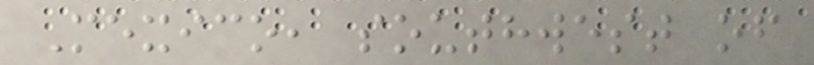Mexico, southwest of
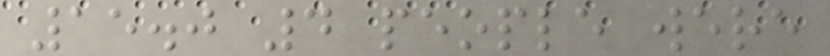15.0 4 people were
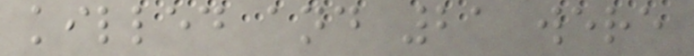killed and 21 were
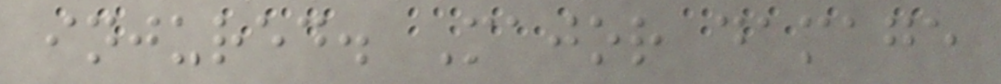injured. Major damage
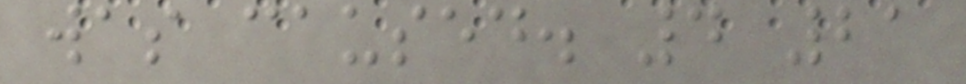was caused. 4 21
